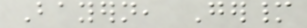Bayern, Germany
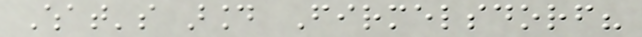What's around Firmelsdorf?
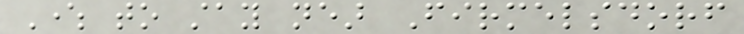Where to stay near Firmelsdorf
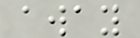away
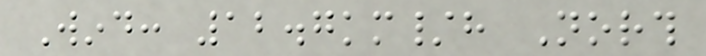Wind: 12.7km/h North
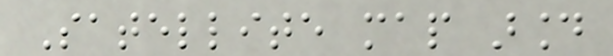Satellite map around
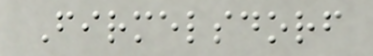Firmelsdorf
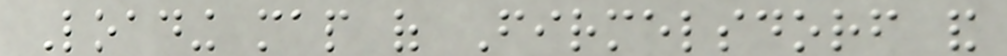Loading map of Firmelsdorf and
